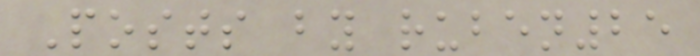Posts by ruben25
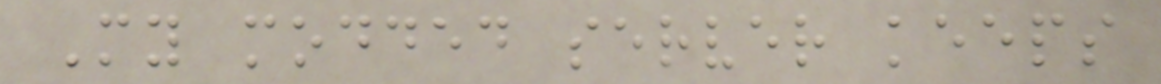My modded server keeps
